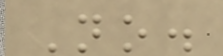No.
